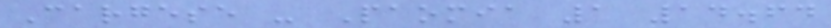Cargese - Paomia 1 14.64
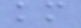km
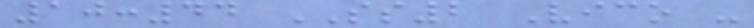10:44 SS2 Vico -
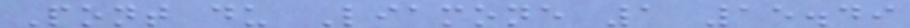Pont du Liamone 1 15.49
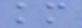km
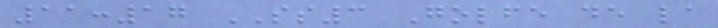11:17 SS3 Golfe de la
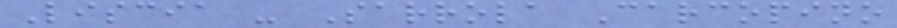Liscia - Sarrola Carcopino
